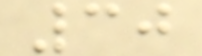30
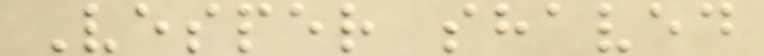Vesper shaved
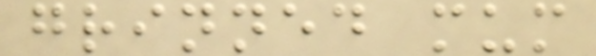grinned mum
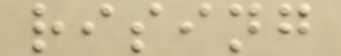rising
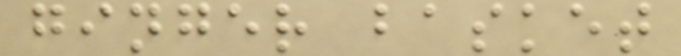ginger basket
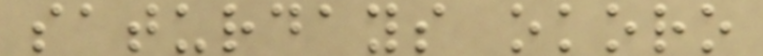saturdays okoro
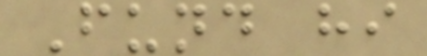Fund hi
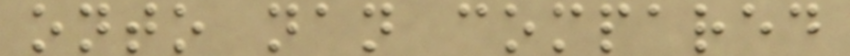onto nan compared
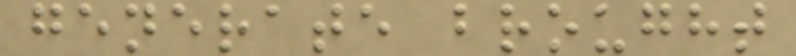generate brought
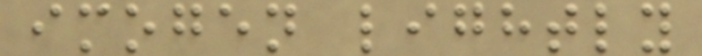imogen lightly
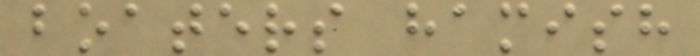boaters hamish
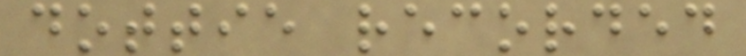dottie recorded
